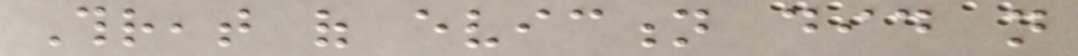Threat of eviction did not
